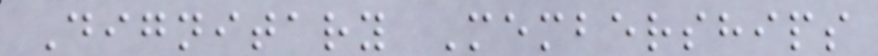Dignitary Memberships
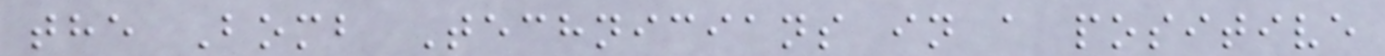the Bomb Technicians in a positive
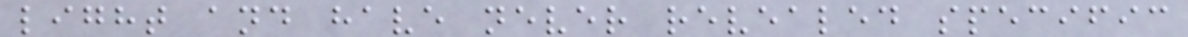light and have never revealed specific
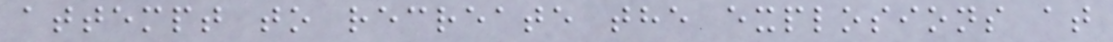attempt to recreate the explosions at
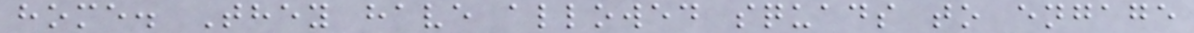home. They have allowed squads to engage
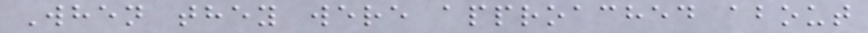When they were approached about
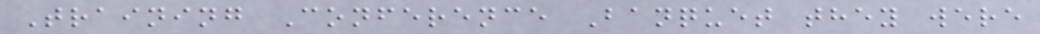Training Conference Banquet they were
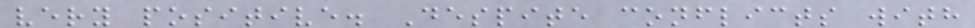very positive. Despite conflicts with
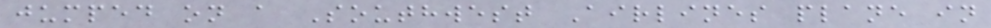jumped on a Southwest Airlines plane in
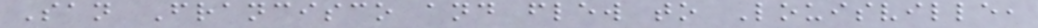San Francisco and flew to Louisville,
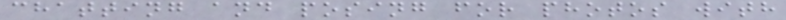chatting and posing for photos with
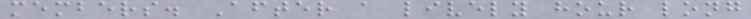members. After a lively hour long
